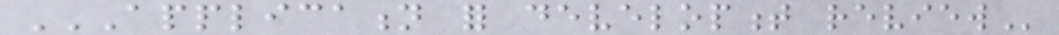APPLICATION FOR DEVELOPMENT REVIEW
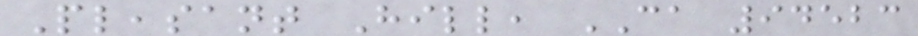Pleasant Hill, CA 94523
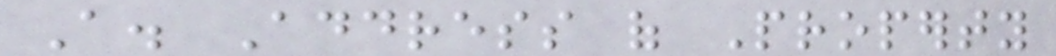A. Address of Property
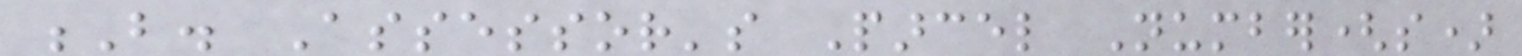B. Assessor's Parcel Number(s)
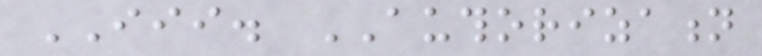III. AUTHORIZATION
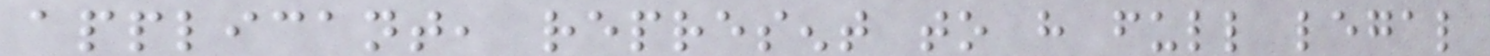applicant, represent to have full legal
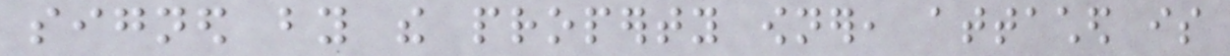signed by the property owner, attached is
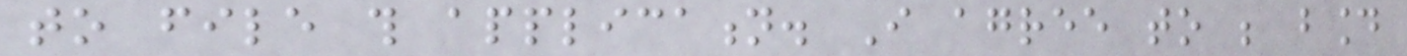to file this application. I agree to be bound
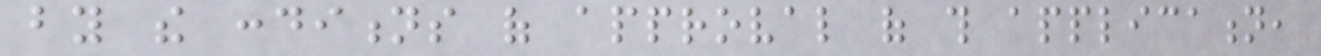by the conditions of approval of this application,
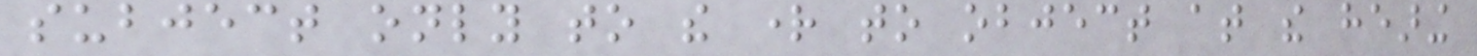subject only to the right to object at the hearing
